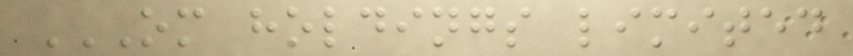OM HOLDINGS LIMITED
